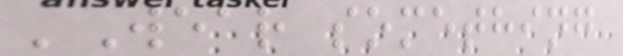'Wear something
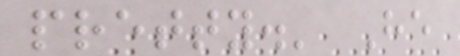pretty.' He
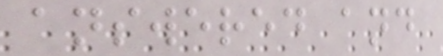answered and
